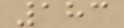183
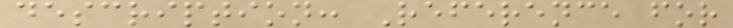description: Reference for
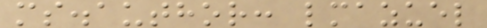ms.author: lmazuel
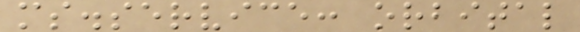ms.service: orbital
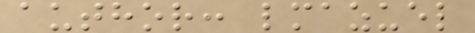author: lmazuel
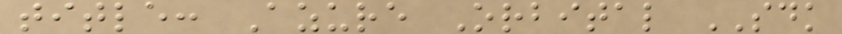title: Azure Orbital SDK
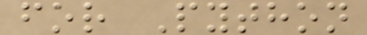for Python
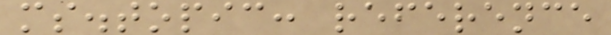ms.topic: reference
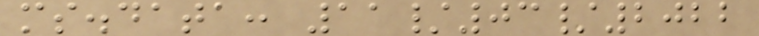ms.data: 11/03/2022
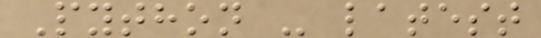Python - latest
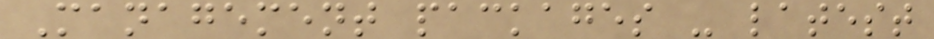Management packages - latest
